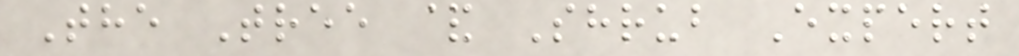The Tree & Shrub Expert
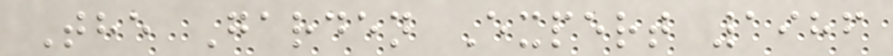The Garden Expert 1986
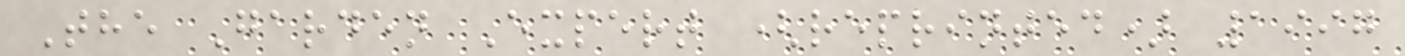The Garden Expert (reprinted) 1997
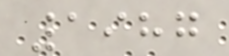1987
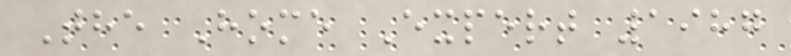The Home Expert 1987
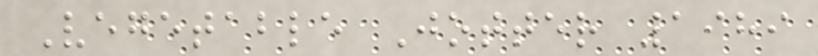Vegetable Jotter 1989
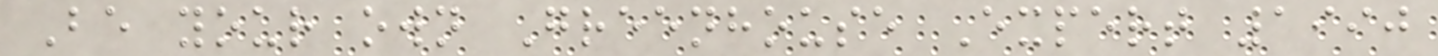Be your own Greenhouse Expert 1990
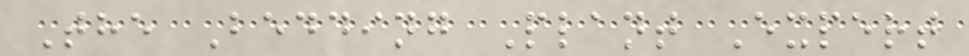The Bedding Plant Expert
